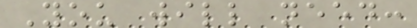You will need:
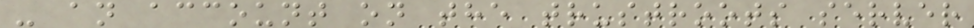- an account on the trustroots server
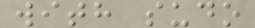with sudo
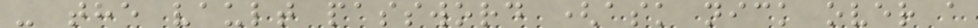- the vault password (ask nick over a
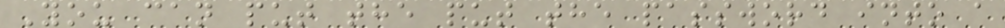You can put the put the password into a
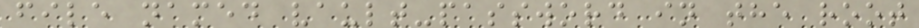file named vault-password in the root
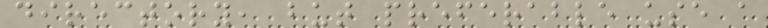directory, but preferable use a
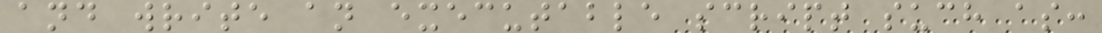and write an executable script such as:
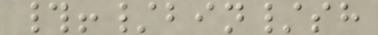#!/bin/sh
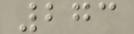273
